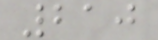210
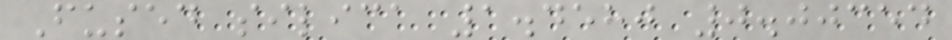Fused silica 1.4580 0.00354
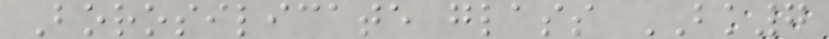Borosilicate glass BK7
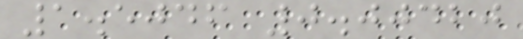1.5046 0.00420
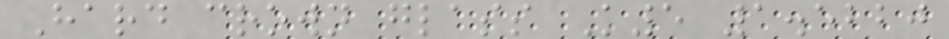Hard crown glass K5 1.5220
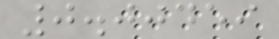0.00459
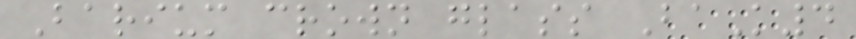Barium crown glass BaK4
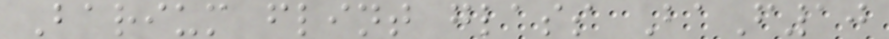Barium flint glass BaF10
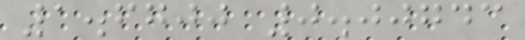1.6700 0.00743
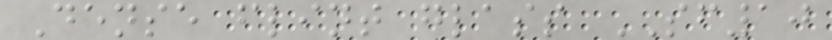Dense flint glass SF10
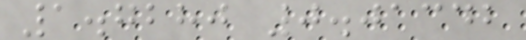1.7280 0.01342
